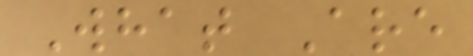What Are
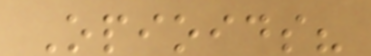Opioids?
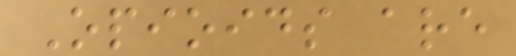Opioids are
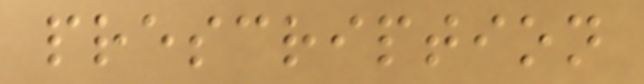prescription
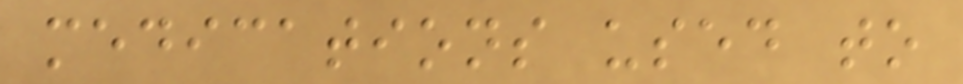medications used to
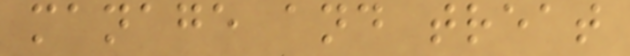manage and treat
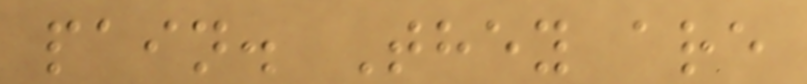pain. They are
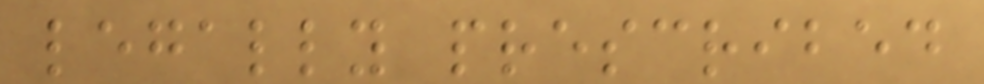legally prescribed
